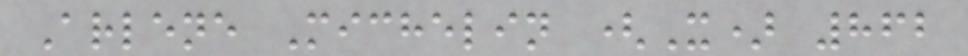Arlene Michelin (X) 862
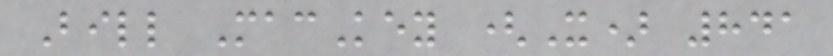Bill MacKey (X) 841
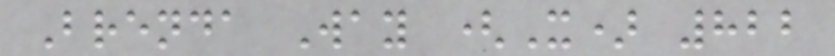Brenda Way (X) 822
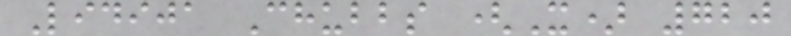Lidija Chubbs (X) 720
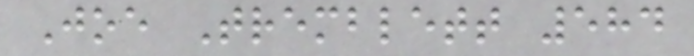Joe Tremblett 584
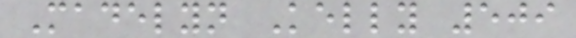Madelyn Kelly 509
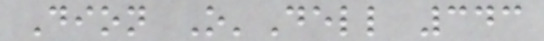Dion O'Dell 343
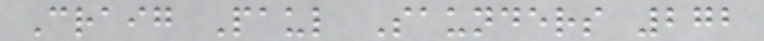Craig Paul Saunders 272
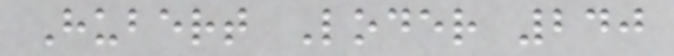Hubert Loder 240
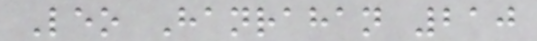Leo Hanrahan 210
